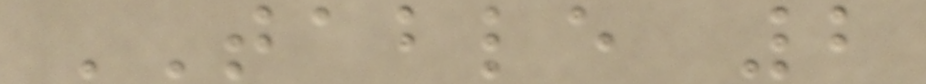TABLE 2
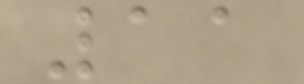11
